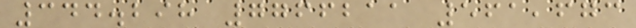344.298 7766211 561,673
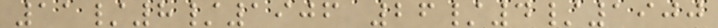11/8/1906 26/4/1900
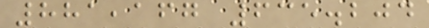881,167 635.204
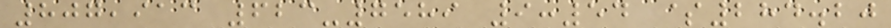807,913 623-7589 9:54 $284.20
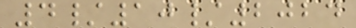4/10/2024
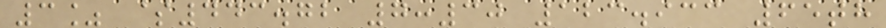3% $443.72 7:30 123.933 65th
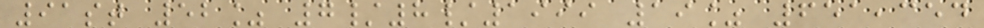91st 52% 7/8/1999 19% 651,354
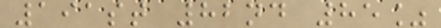191st 82nd 85%
